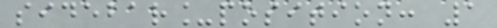sidebar_position: 1
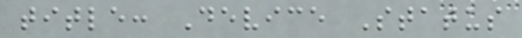title: Device Status
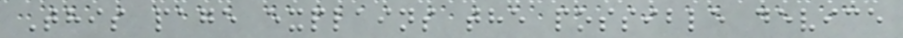This page explains the possible device
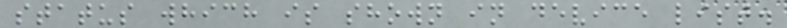status which is shown in device list.
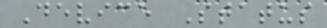Device Status
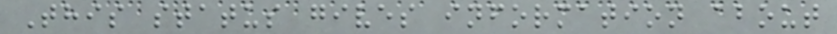This status gives information about
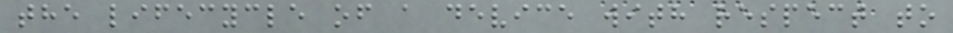the lifecycle of a device with respect to
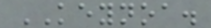KEYNOA.
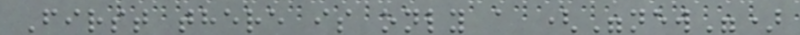First there is only a ("new")
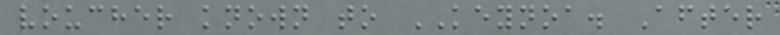voucher known to KEYNOA. After
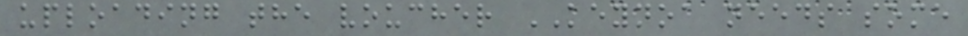uploading the voucher KEYNOA needs some
